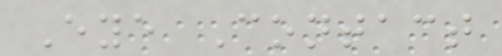Eye Contact
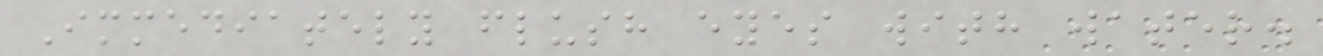Immediately flush eyes with water.
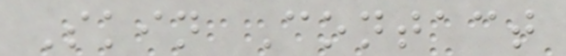Skin Contact
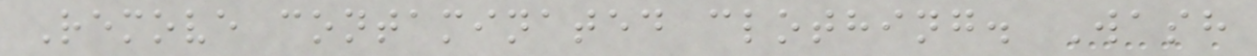Remove contaminated clothing. Wash
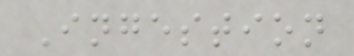Ingestion
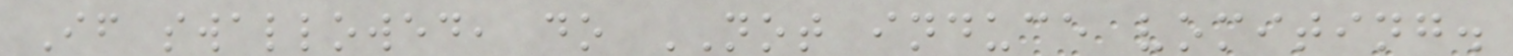If swallowed, do NOT induce vomiting.
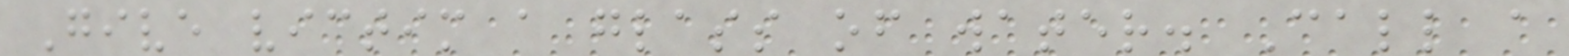Give victim a glass of water. Call a
